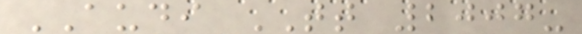AUDI TT 2007-
